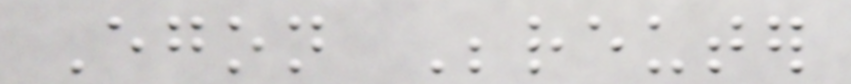Egon Bereuter
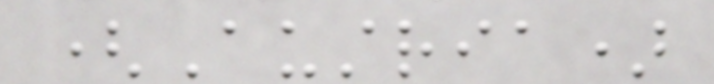(Austria)
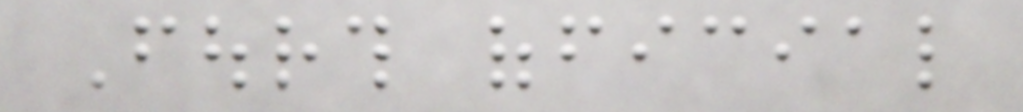Fourth official
